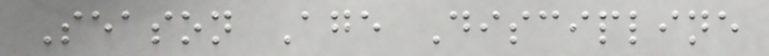Season Age Discipline
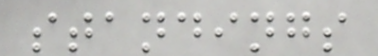standings
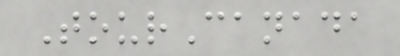TourCanada
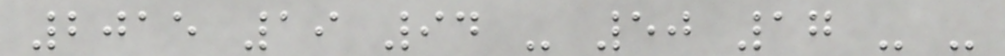2015 19 94 - 50 17 - -
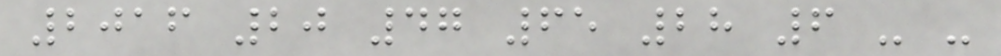2016 20 47 65 28 6 - -
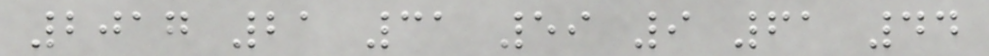2017 21 31 59 9 61 44
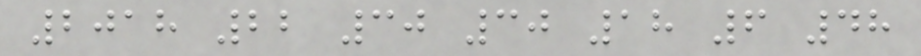2018 22 30 30 18 6 48
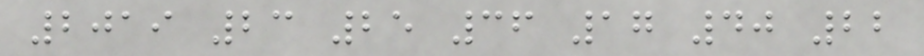2019 23 25 36 17 40 22
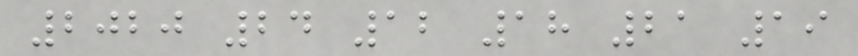2020 24 12 18 21 19
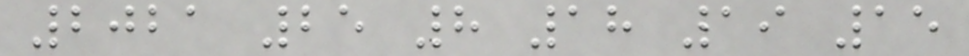2021 25 8 18 19 15
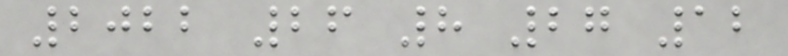2022 26 8 27 12
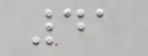41
